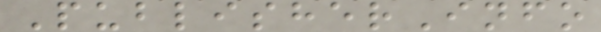PublisherInfo
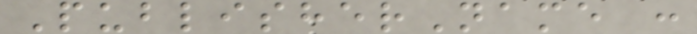PublisherName :
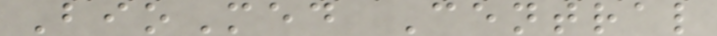BioMed Central
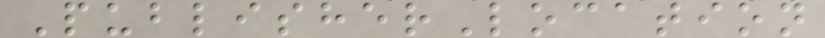PublisherLocation
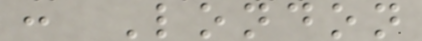: London
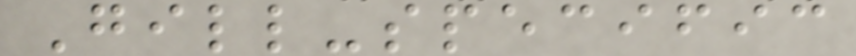Gill-specific
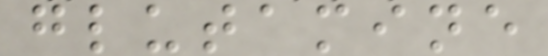glutamine
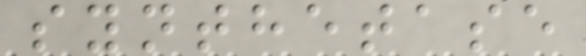synthetase
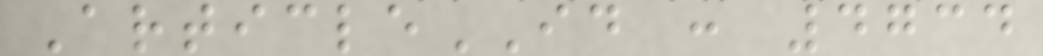ArticleID : 4734
